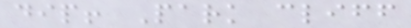dip! Park cliff
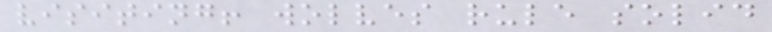visiting! wolves rule solid
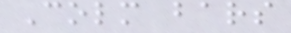Colm bars
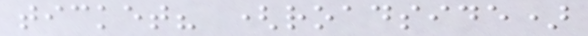ticket? (roadside)
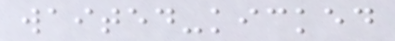waited-kicked
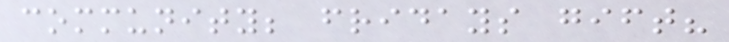community; fridays gift?
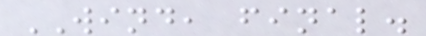WIND, final.
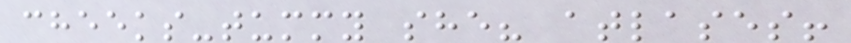cheeks-tummy she? atlases!
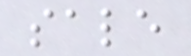sale
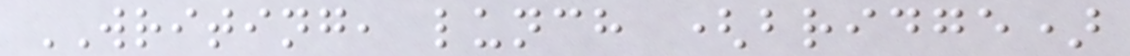WRITING, lunch (bridge)
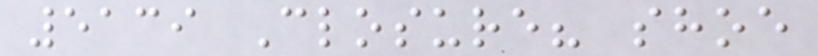5139 Closure? shoe
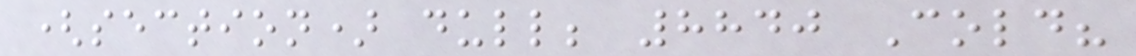(section) dull; 8840 Cold?
